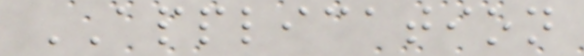APPLICATION
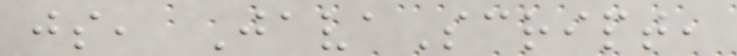js, JavaScript,
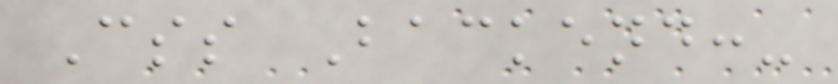Css Backend:-
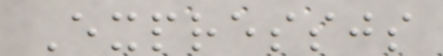Expressjs
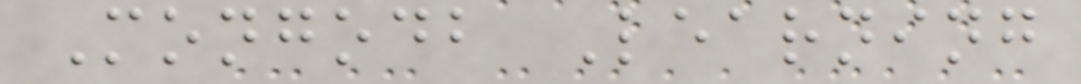Mongodb Learning
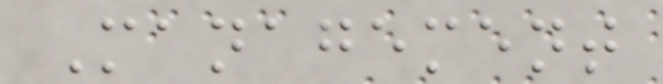Management
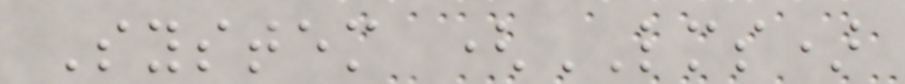System (LMS)
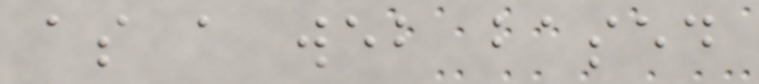as a web based
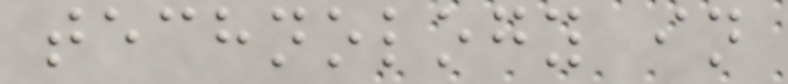technology in
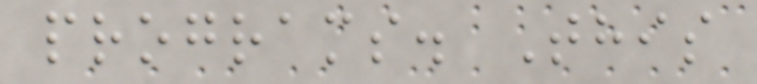programs. This
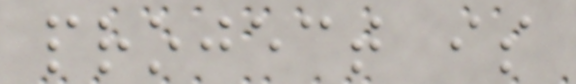project is
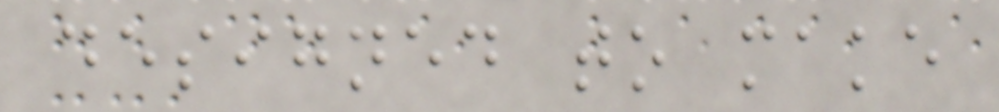designed to make
